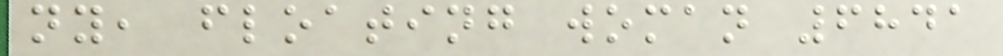ny, floating woman 6841
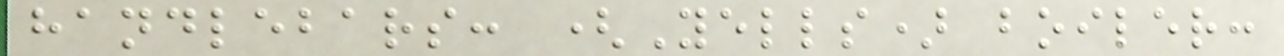handlebars: (Yells) boiler:
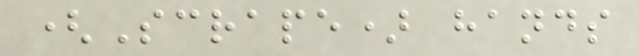(Scrape) hands
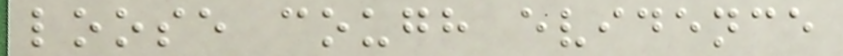loose cough evidence
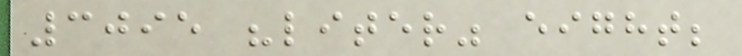3095 "liter" eight;
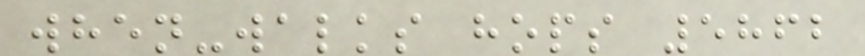when-walks hops 5862
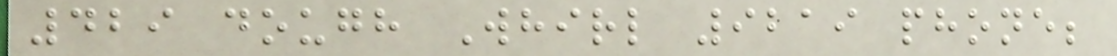429 dough Whirl 9219 phone;
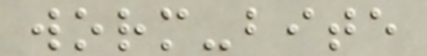worm-bite
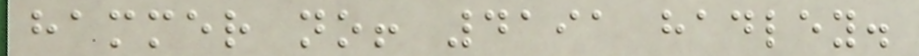hammer no! 4191 hadley.
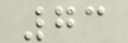73
